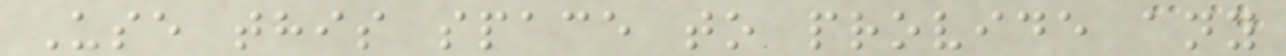Use this space to provide any
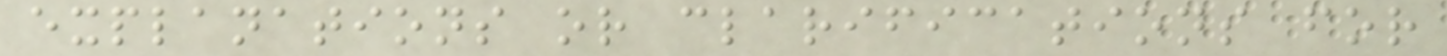explanations or clarifications for
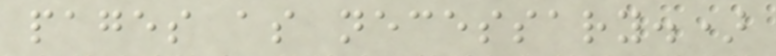pages as necessary.)
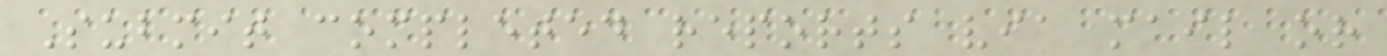Submit completed reports via mail or
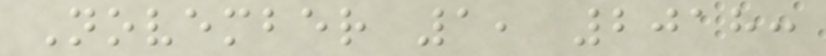November 1, 2018:
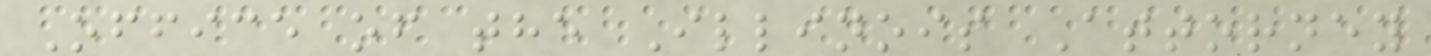Office of the Illinois Attorney
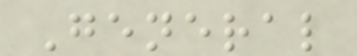General
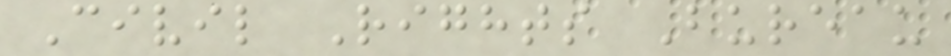Civil Rights Bureau
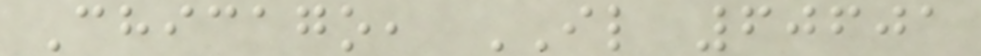Chicago, IL 60601
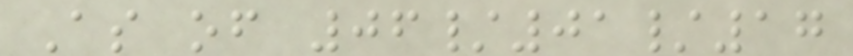As of 06/01/17
